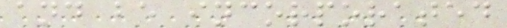and be incorporated
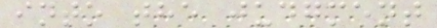into the judgment
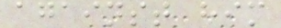against him
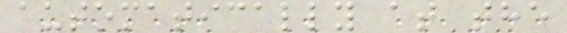automatically at the
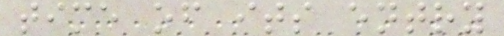time of its entry
